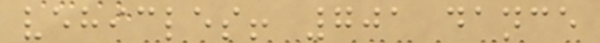vehicles! 701 dance
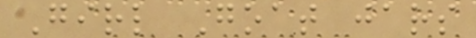Girl Goat jars
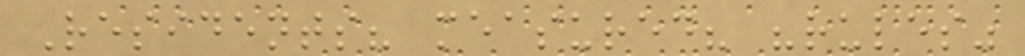Residents? measured? "rules"
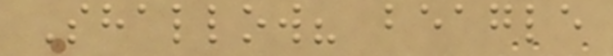Shallow? beagle
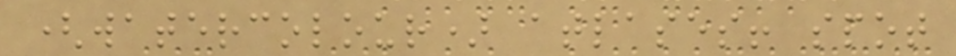(watercolour) atlases! spot
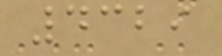4329
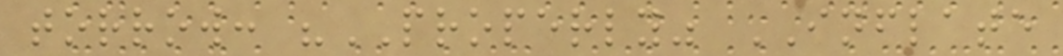torrow: "PROPERLY" INFLATE
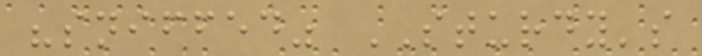"sniffed" STURDY's
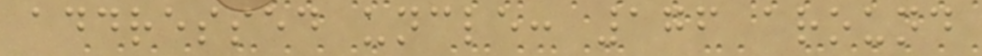addressed uncle: 176 around
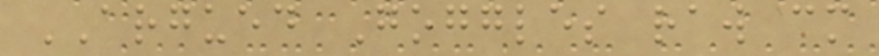ARGUED Goggles raw cm
